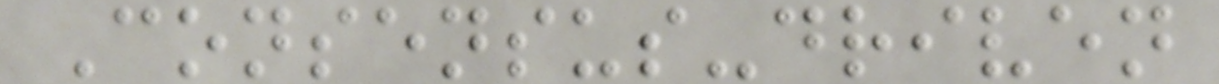Consensus-driven
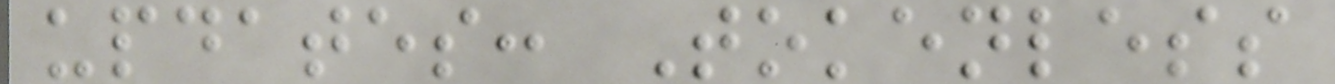updates: Tokenless
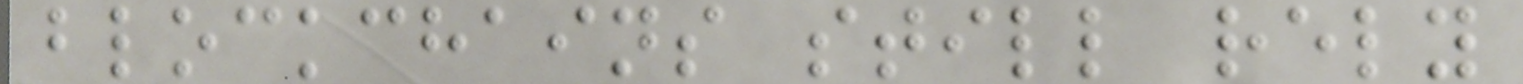blockchains still rely
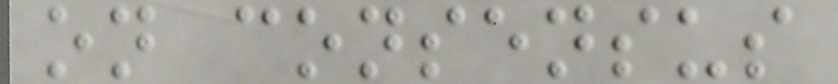on consensus
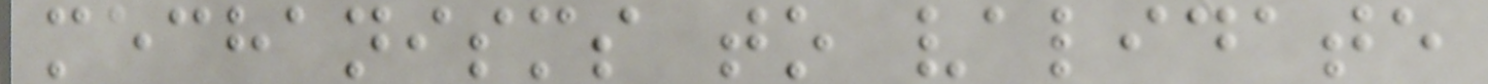mechanisms to validate
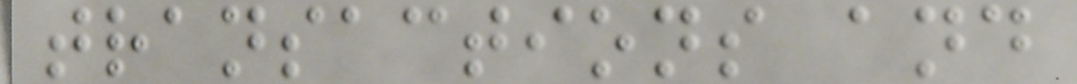transactions and
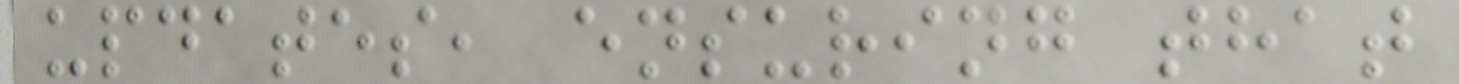updates, ensuring that
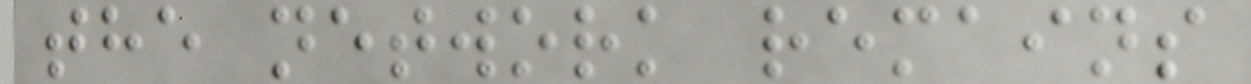the network remains
